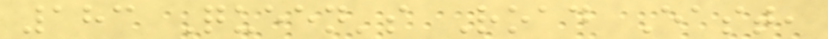183 Queen's Road East,
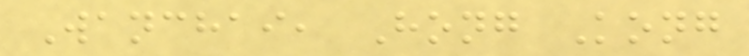Wanchai, Hong Kong
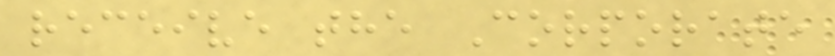receive the Corporate
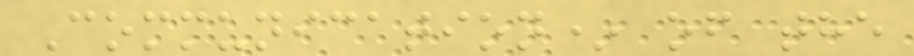Communication* of the
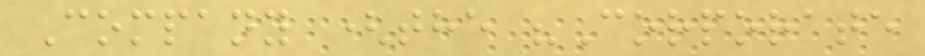Company (the "Corporate
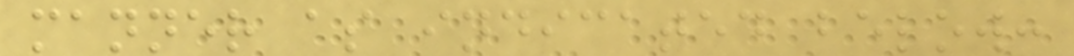manner as indicated below:
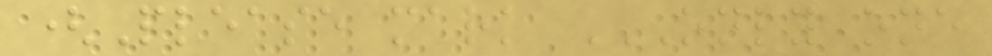(Please mark ONLY ONE
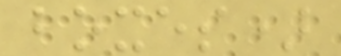boxes)
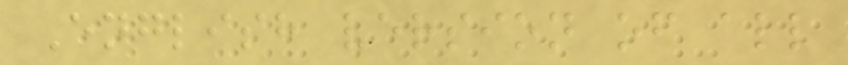English version of all
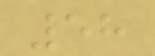58
